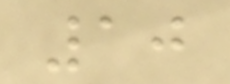10
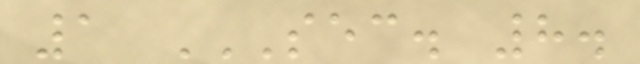1 SEC. 8.
